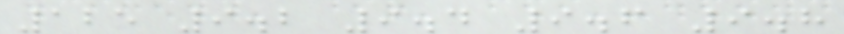125 9.2 9.4 9.6 9.8
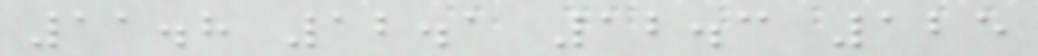11.8 12.1 12.3 125
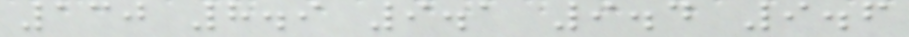130 8.9 9.1 9.4 9.6
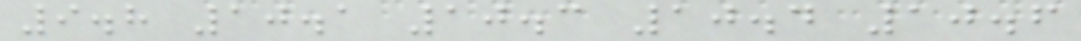9.8 10.1 10.3 10.4 10.6
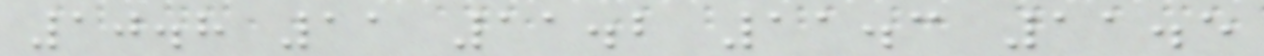10.8 11 11.2 11.3 11.5
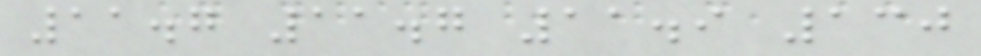11.7 11.7 11.9 130
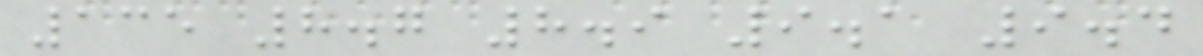135 8.7 8.9 9.1 9.4
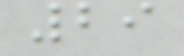29
